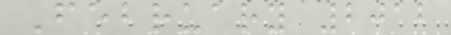February 2012
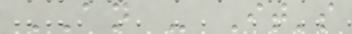AN - It's
